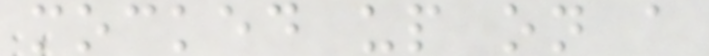mocked up on a
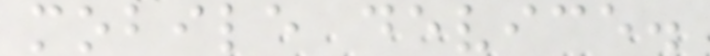mobile device.
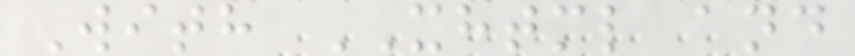With XHTML and
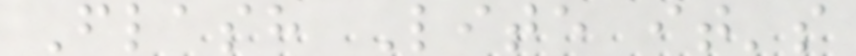Flash Lite it's
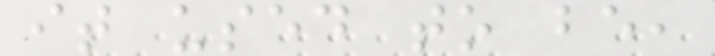it used to be,
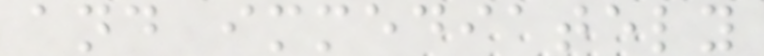and immediately
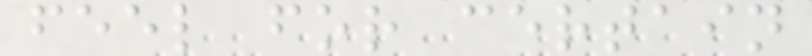feel for certain
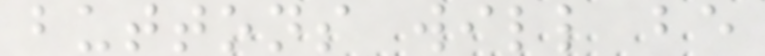buttons will be
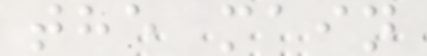the main
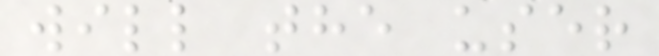will the user
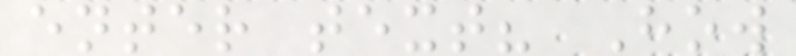enter text? How
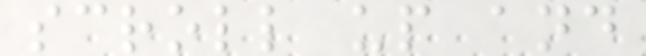scroll up and
